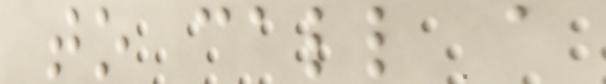to call a
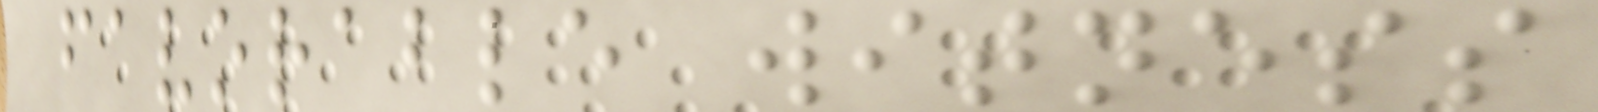favorable witness
